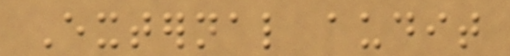External audit
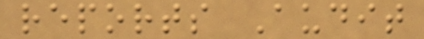reports Audit
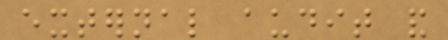external audit and
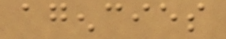agencies
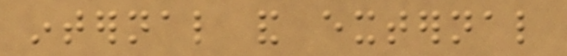internal and external
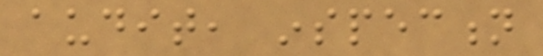audit, inspection
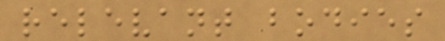relevant bodies
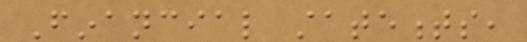Financial statements,
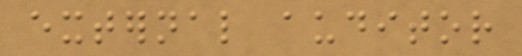external auditor
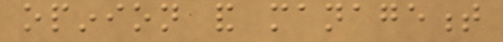opinion and management
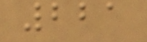221
